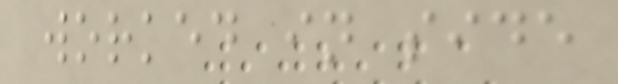worked in side
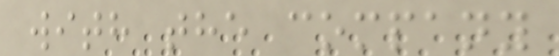with the company
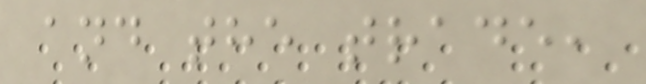and the trade,
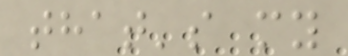that's my
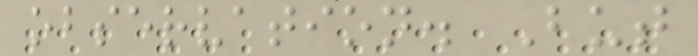observation. But
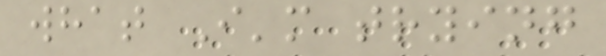what I'm trying
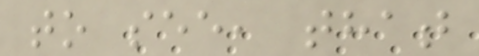to see, that
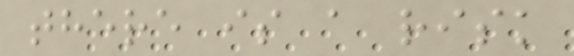there is a risk
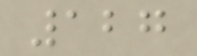127
